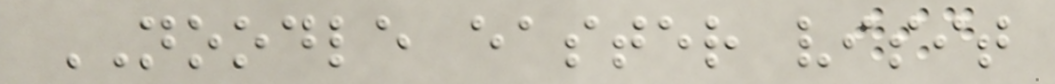NOODLE easter visit
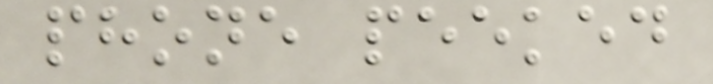phone peeked
